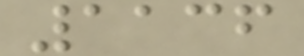1136
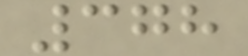378
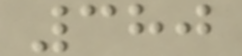380
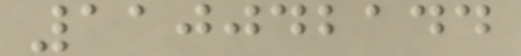110042144
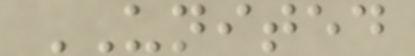UNITED
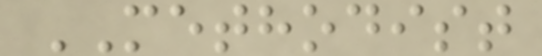METHODIST
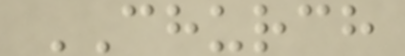CHURCH
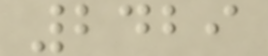2429
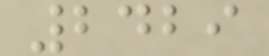2429
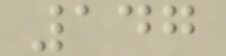147
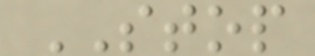STOP
